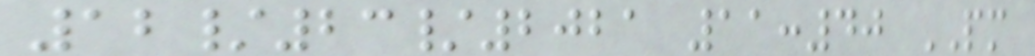12/23/2021 11:40 PM
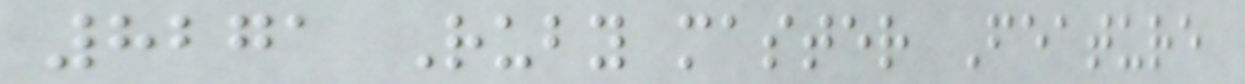8271 Ruby master Feature
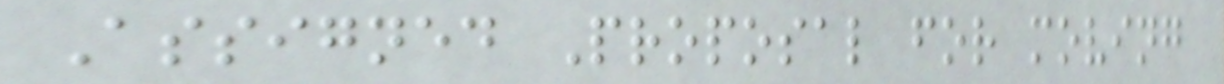Assigned Proposal for moving
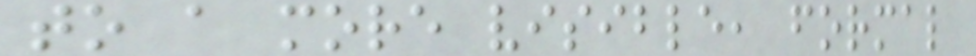to a more visible, formal
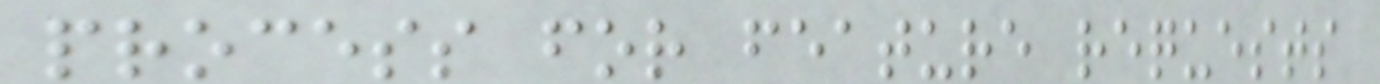process for feature requests
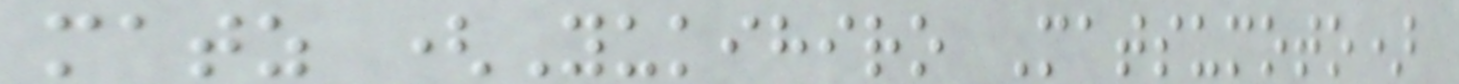matz (Yukihiro Matsumoto)
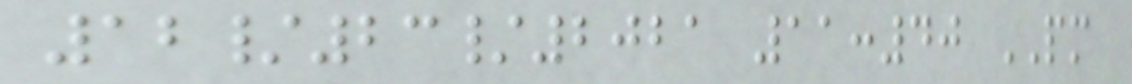12/23/2021 11:40 PM
